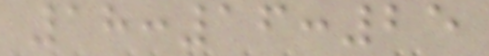18:16:25
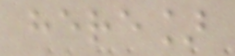here]
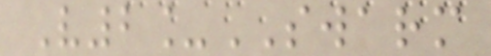V2_SWARM
